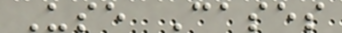Use Cases
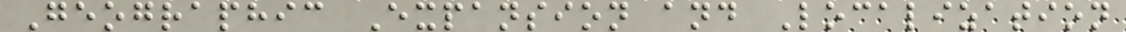Geographic Expansion and Localization
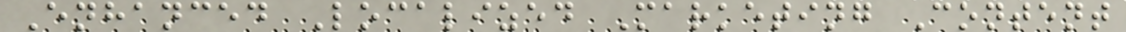Enhanced Localized Marketing Content
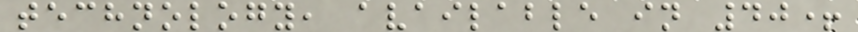technology, available in 40+
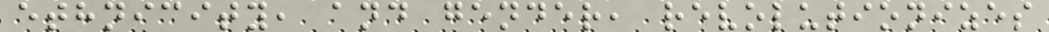ethnicity, and gender, revolutionizes
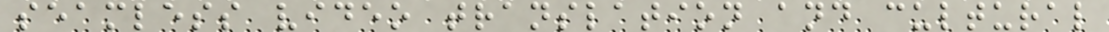seamless video translation and cultural
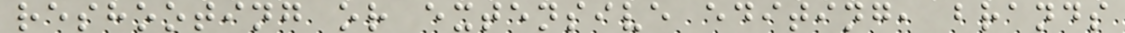reshooting or extensive editing, brands
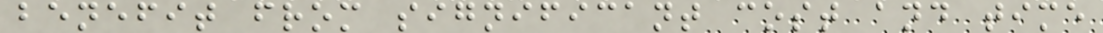benefit from significant cost and time
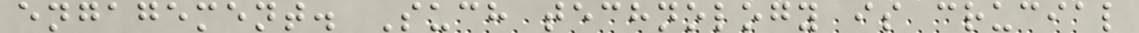engagement. Such technology is crucial
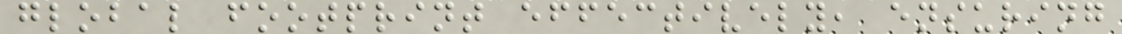global footprint effectively, ensuring
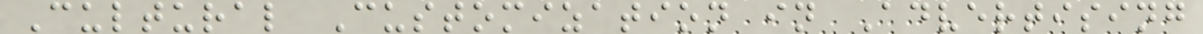Cultural Customization in Advertising
